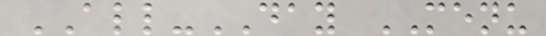ALL-DAY MENU
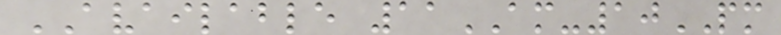AVAILABLE 11AM-10PM
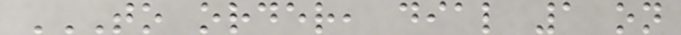TO ORDER, DIAL 1 ON
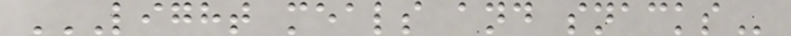LIGHT MEALS AND SNACKS
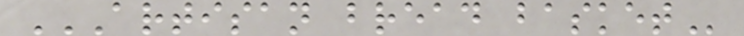ARTISAN BREAD BASKET
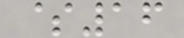$16
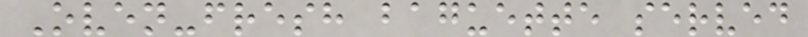Oven-fresh baguette served
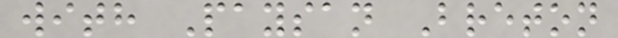with Paysan Breton
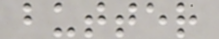butter
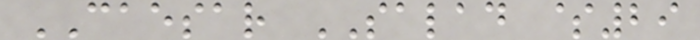CAESAR SALAD $29
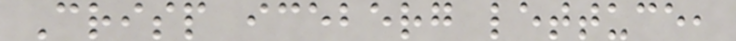Crisp iceberg lettuce,
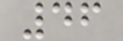46
